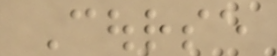Course
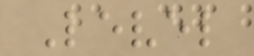Level
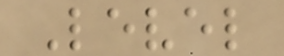Level
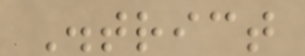District
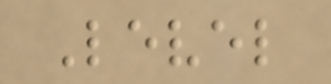Level
